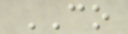CO
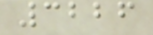3226
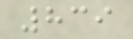839
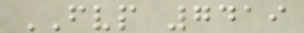FVP 7419
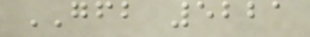GFB 5221
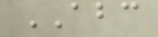ABC
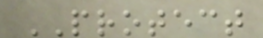PROTECT
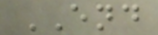END
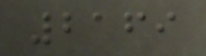2169
